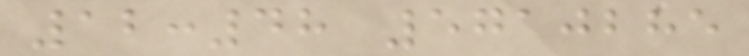12:48 5710285
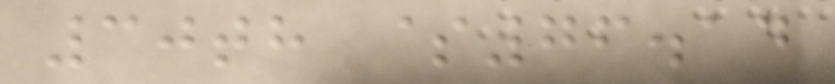30th $76.14
